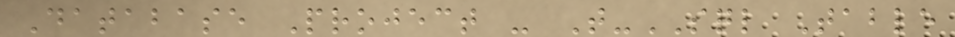Database Project - T-SQL Table
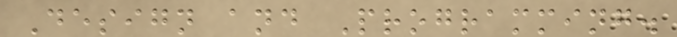Design and Programming.
